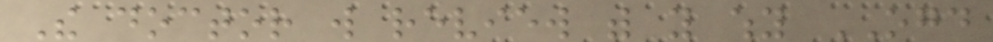The doctor will review with you why OGD
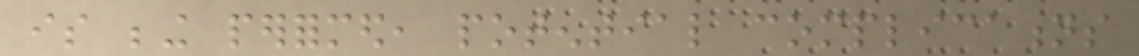is being performed, potential complications
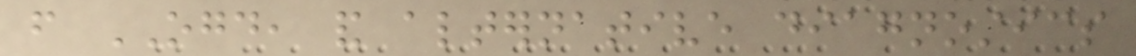from OGD, and alternative diagnostics
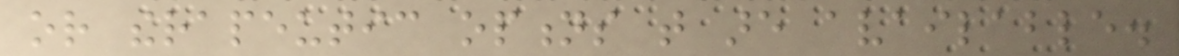or therapeutic options that are available.
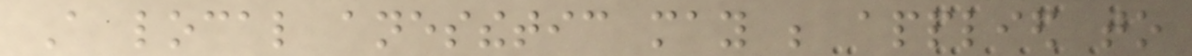A local anesthetic may be applied to
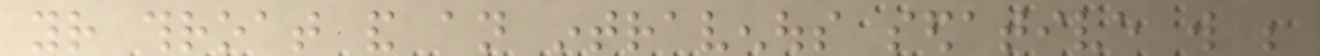your throat and an intravenous sedative will be
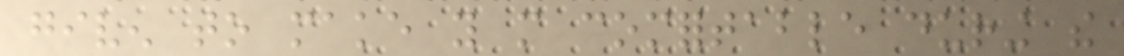given to make you more comfortable during the
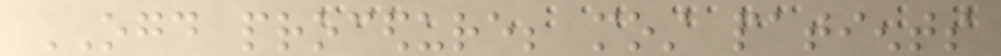OGD procedure; most patients
